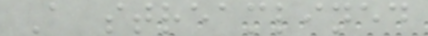A streamlined
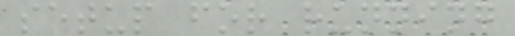setup for running
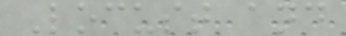Locust and
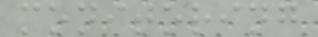monitoring
